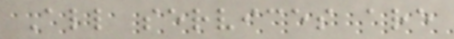All services are
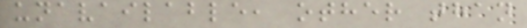unavailable, other than
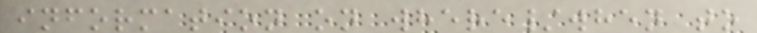information on where/when to
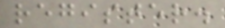register.
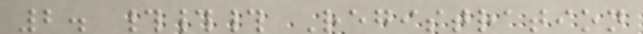2. ### Registration
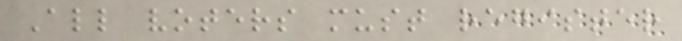All voters must register
